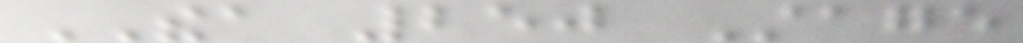THEA 250 Stage
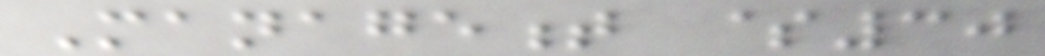Management $30
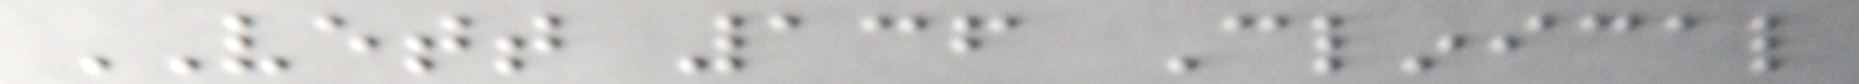VETT 136 Clinical
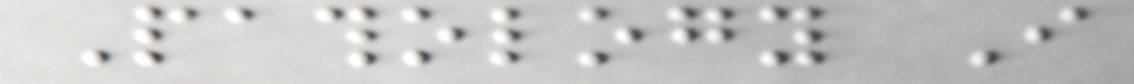Pathology I
